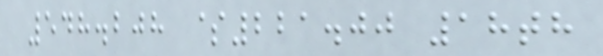548.208 $221.00 18th
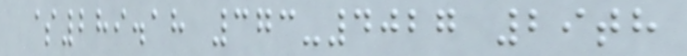$289.18 373-4027 29th
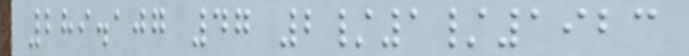289.107 47 2/1/1923
